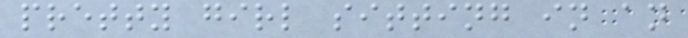pretty girl sitting in an
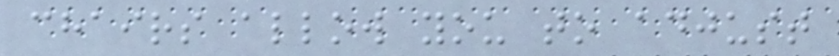chairs allow you to adjust
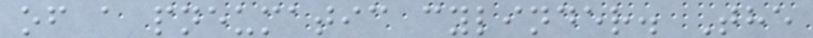of a pneumatic cylinder. The
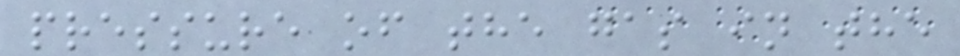pressure of the gas in the
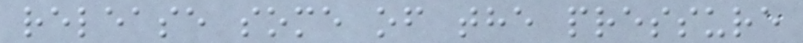release some of the pressure
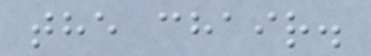the chair.
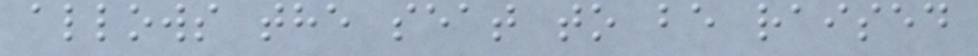allows the seat to be raised
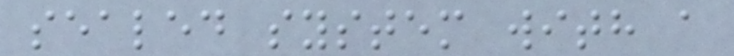sealed system with a
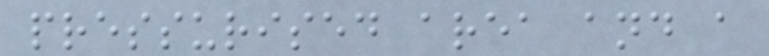pressurised area and a
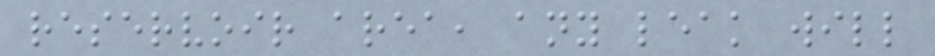reservoir area, any leak will
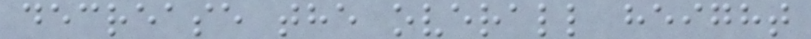decrease the overall height
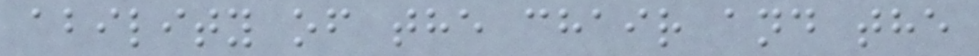ability of the chair and the
